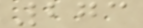273
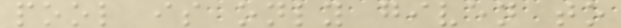pool is only given to
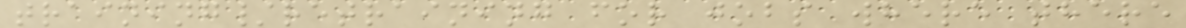training/retraining for jobs where there
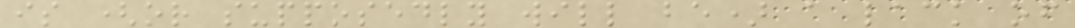is (or supposedly will be) a lack of
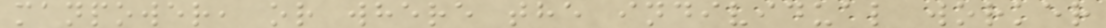manpower, or where the individual worker
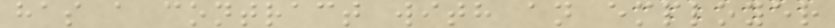has a contract with an employer
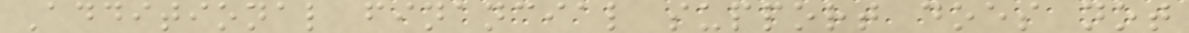Additional financial support does not
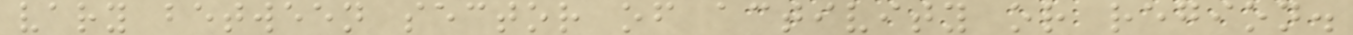vary between sector of activity or region.
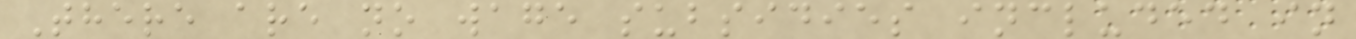There are no wage subsidies included in
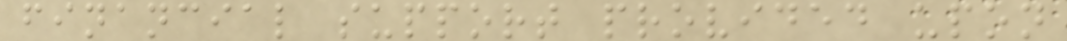financial support provided upon
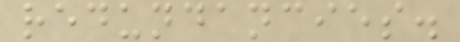redundancies.
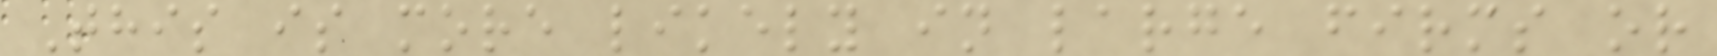This is more likely in large firms or
